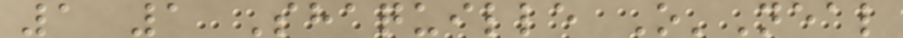1 1 Shaquille O'Neal
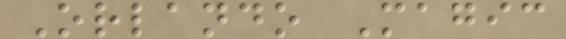Orlando Magic
